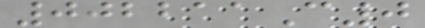002211C0
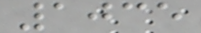1035
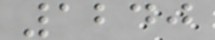1240
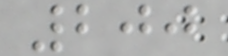200
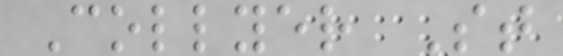Collyer St
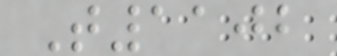T1102
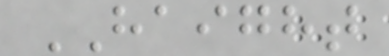HAIGHT
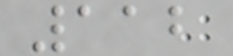112
